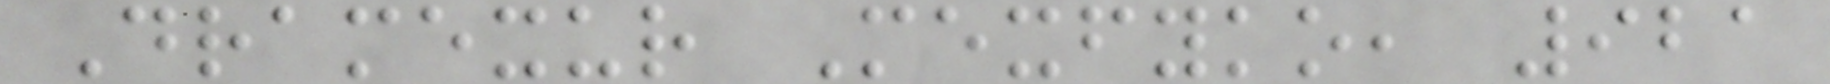Dramexur Mexfyko, 921
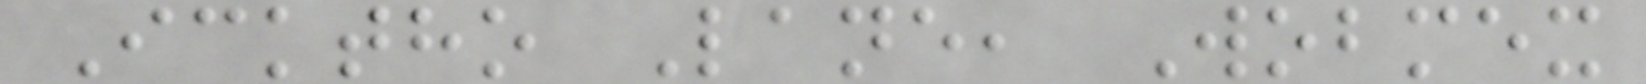Icktho Lane, Wobmex
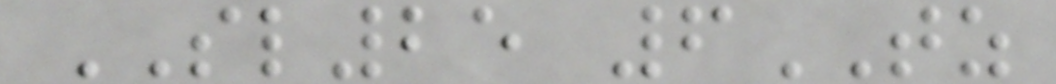SL25 6TZ
